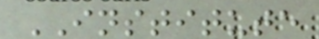INSTITUTE
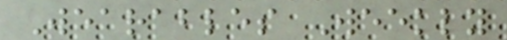Wearables Weekly
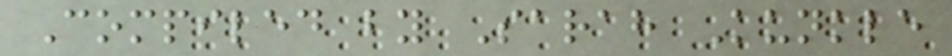Compiled by Sarah Kunkle
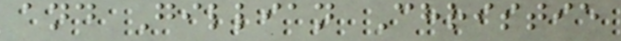and Gillian Christie
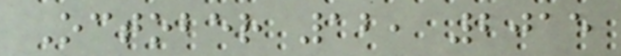October 12, 2015
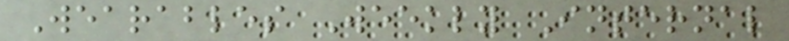Wearables Weekly Internal
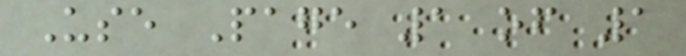Use Page 1 of 1
